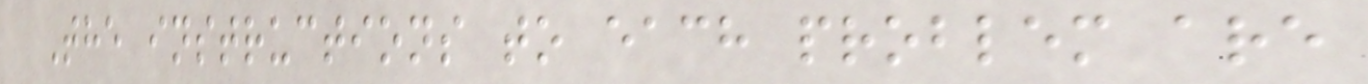The instructions to each problem are
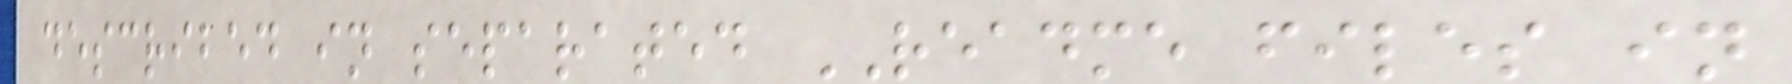described in separated README files in
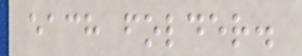each folder.
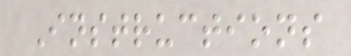Instructions
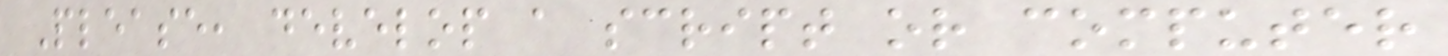Please, develop a script or computer
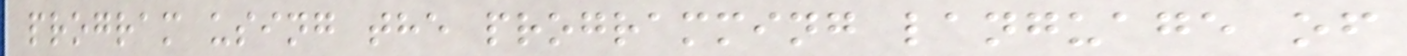program using the programming language of
